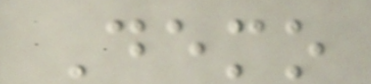Demo
